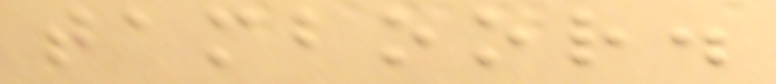tamboor.
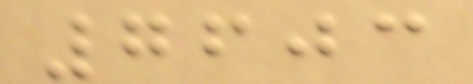7603
